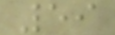59
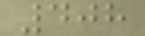408
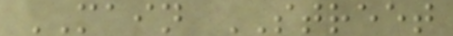MAIN STREET
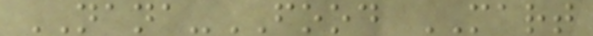NANA-FOOD MART
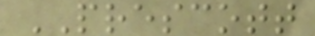PRESCOTT
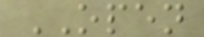OPEN
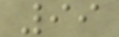99
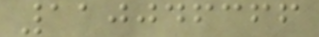110046366
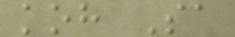koh Sa
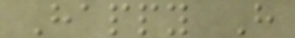Happy H
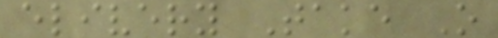elivery Take O
